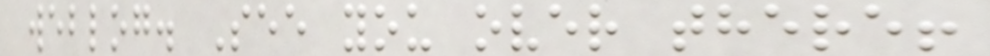weblog. See you over there!
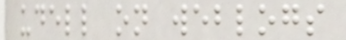udell on weblogs
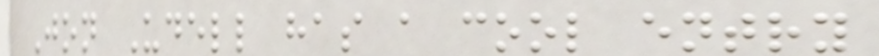Jon Udell has a cool entry
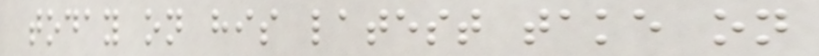today on his latest take on
